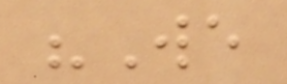"We
